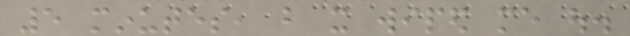5 minutes, but it wiped me out.
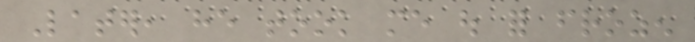Later, he took me out for frozen
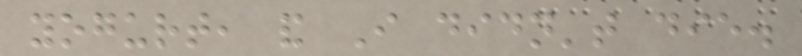yogurt, and I didn't die.
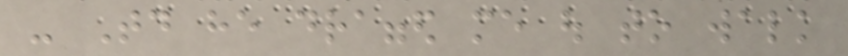- Today he dragged me out to walk
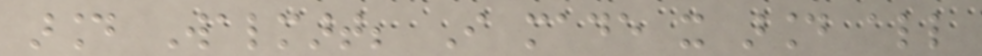around Walmart; I made it around all
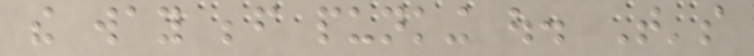the way before punking out. That's
